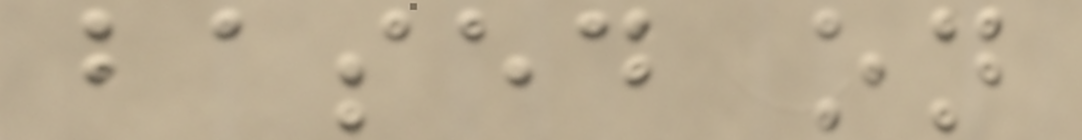based on
